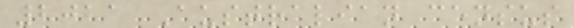2021 Australian census
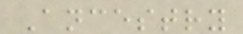Ancestry
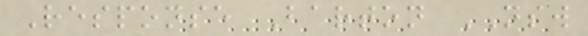Response Barton NSW
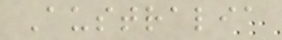Australia
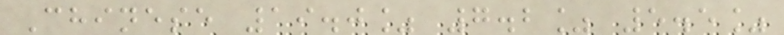Chinese 19.0% 7.2% 5.5%
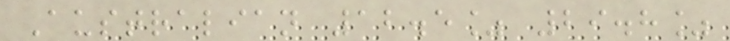Australian 12.5% 29.8%
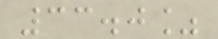33.0%
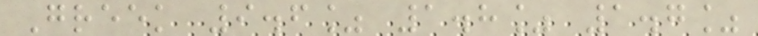Greek 9.6% 1.8% 1.7%
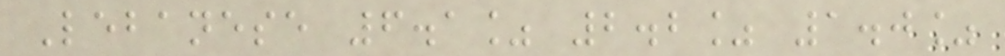Lebanese 6.1% 2.2% 1.0%
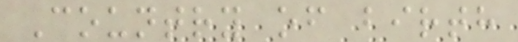Country of birth
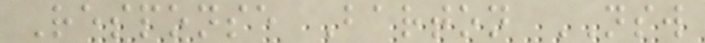Response Barton NSW
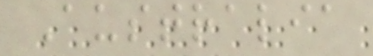Australia
